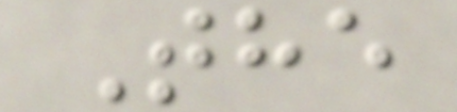The
